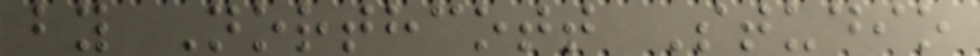by Northcott Studio
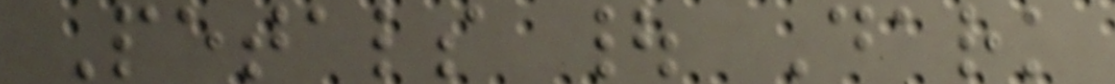Petals | Dark
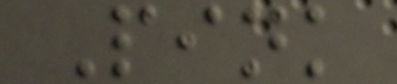Pink
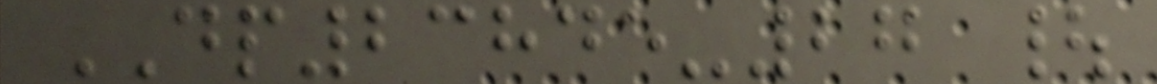DP23845-27 |
